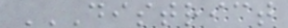DISTRICT
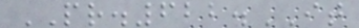PR.622.IT
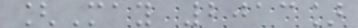[May 2013]
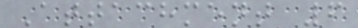Attachment 6
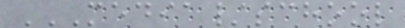MEDIA/SCHOOL
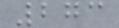273
